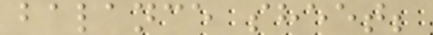balance sheet;
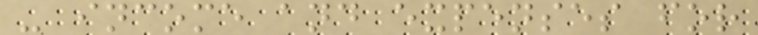- income and expenses for
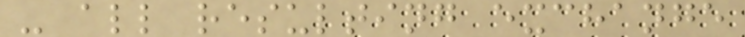- all resulting exchange
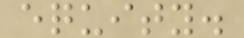equity.
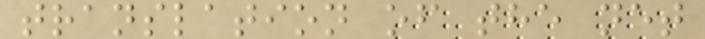translation of the net
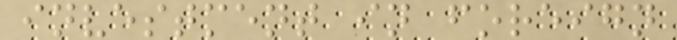investment in foreign
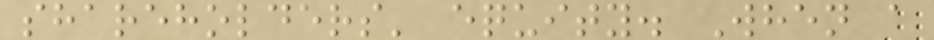shareholders' equity. When a
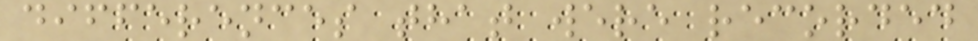differences that were recorded
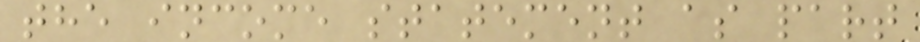the income statement as part
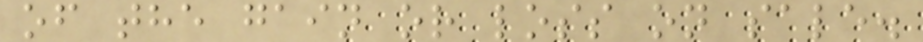of the gain or loss on sale.
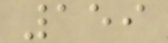159
